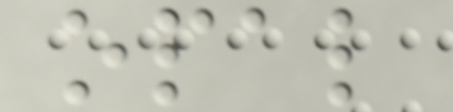opal
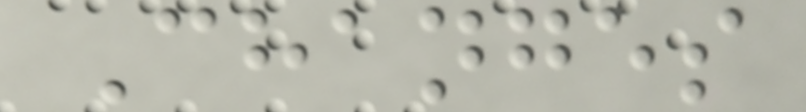Changes
